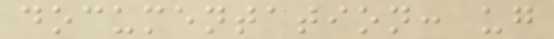documentation: ug
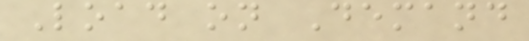Load on Demand
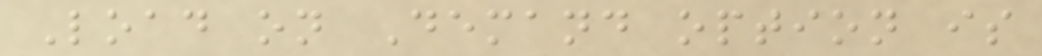Load on Demand option is
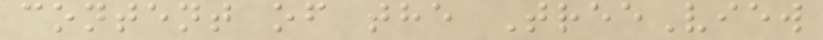content of the TreeView
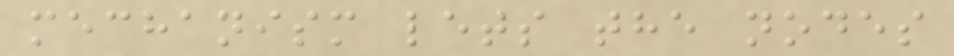mechanism lets the nodes
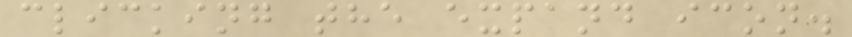clicking the expand icon.
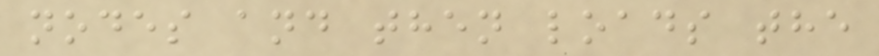nodes and then loads the
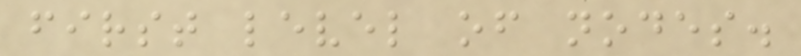first level of nodes.
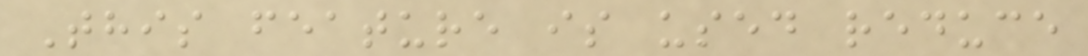This feature is used reduce
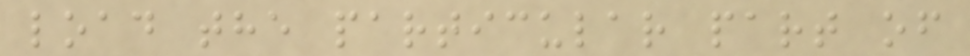load the particular part of
